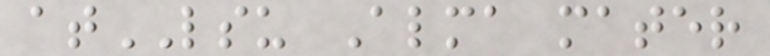atLSU Alma mater
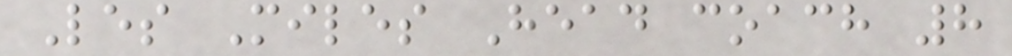Les Miles Head coach 8
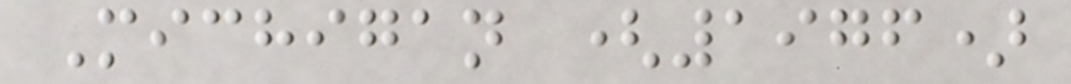Michigan (1976)
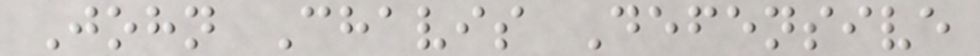John Chavis Defensive
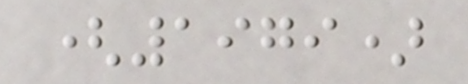(1979)
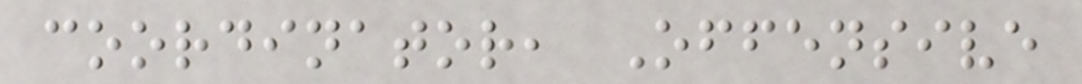coordinator, Offensive
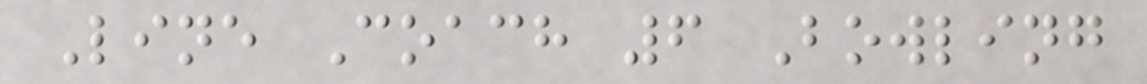Line Coach 6 Bowling
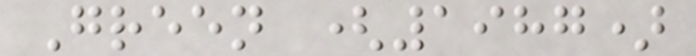Green (1987)
